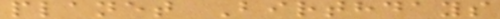planet Birthdays
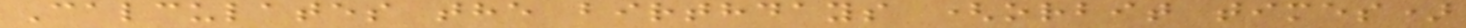Calculates the birthdays (orbit times)
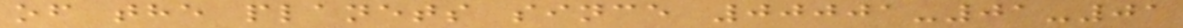of the planets since 00001-01-01
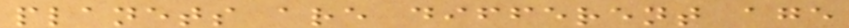planets are different age
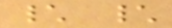\ \
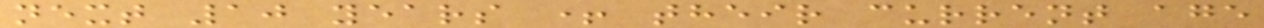next 10 years + their current age
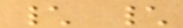\ \
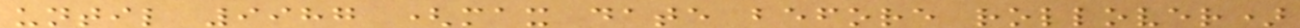until 9987 (max date before rollover)
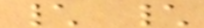\ \
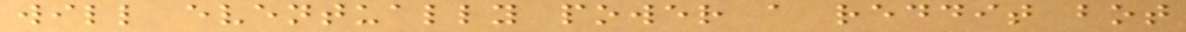will eventually power a reddit bot
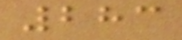283
